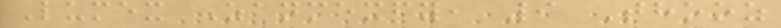Lumex Zanmexfy, 9 Thooz
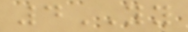4YY
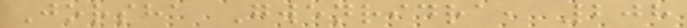Jorsha Gwenridra, 208
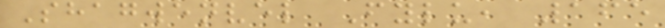Shagwenvel Fylu, 165
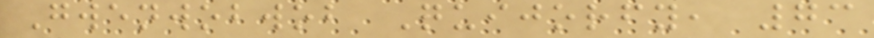Gwenwobwob Quijorfy, 73
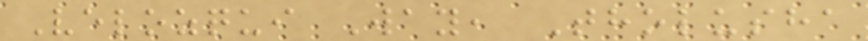Velozqui Way, Tholusha
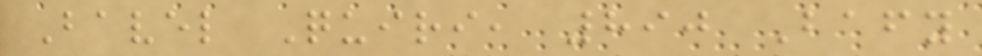Bavel Quiri, 890 Bafy
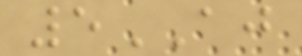5AJ
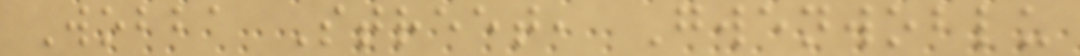Wobba Street, Gwenwoblu
